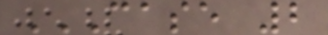CASE 2
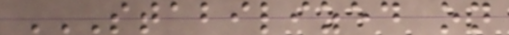STABILIZED ON
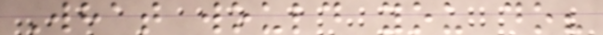What would you do?
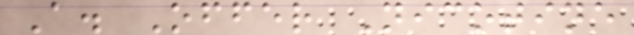A. Offer Nicotine
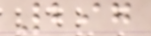297
